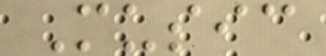Music
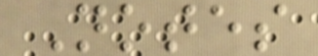Notes
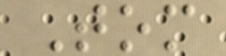Tom
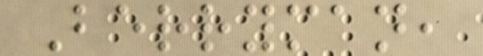Berryman,
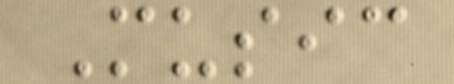Music
